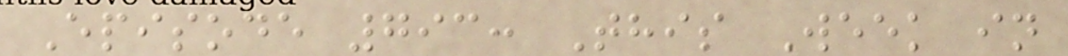Episode 793: This Week in
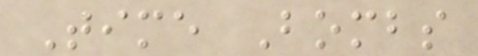Time Bombs
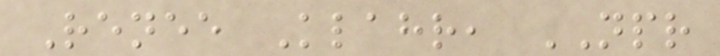Renee Klahr, NPR
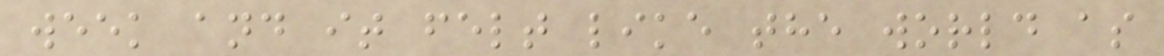week and it felt like the world as
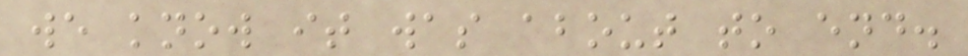we know it was about to end.
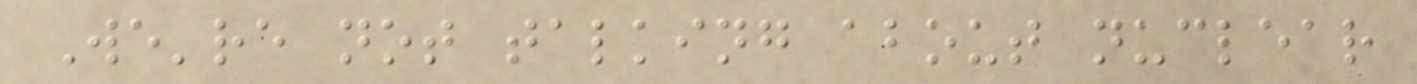We're not talking about nuclear
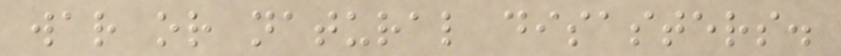war or natural disasters.
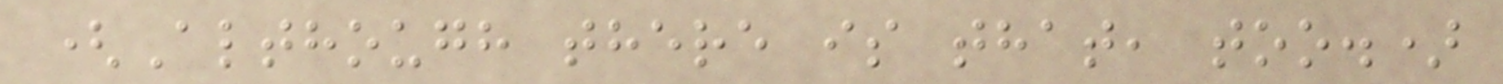(Although there is that, too.)
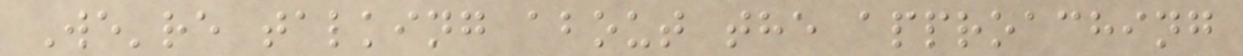We're talking about the approaching
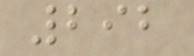292
